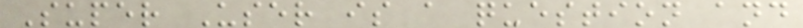Super User is a question and
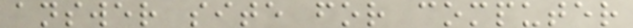answer site for computer
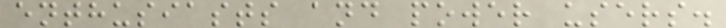enthusiasts and power users.
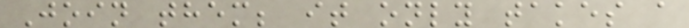Join them; it only takes a
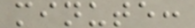minute:
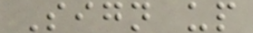Sign up
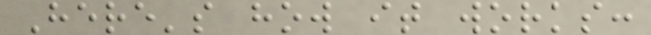Here's how it works:
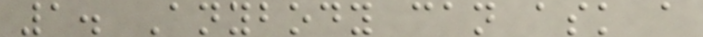1. Anybody can ask a
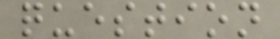question
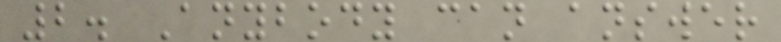2. Anybody can answer
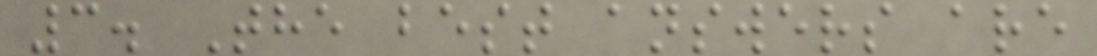3. The best answers are
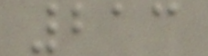213
